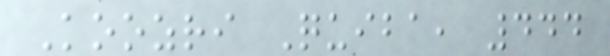Koozri Quiba, 444
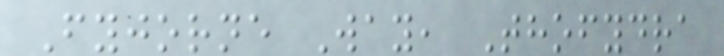Fyjorne Way, Thofydra
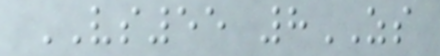VS55 8ZS
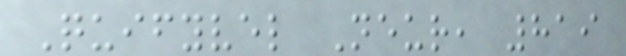Quifyvel Neur, 819
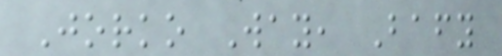Jorko Way, Bafy
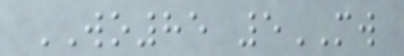WO85 5MW
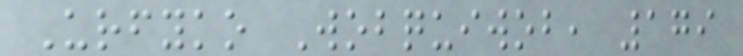Urfyko Wobquiwob, 179
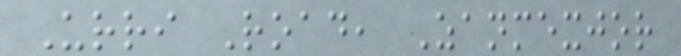Urri Road, Zanmexjor
